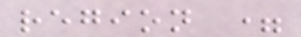region =
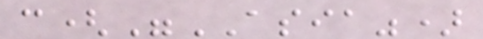c("ASIA")
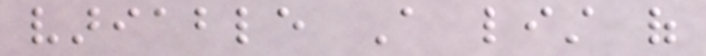variable A list of
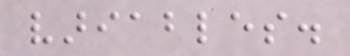variables.
